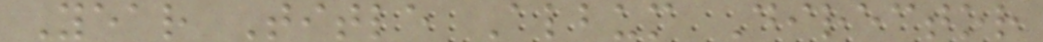Year Title Album Director
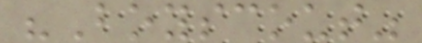"Boyscout"
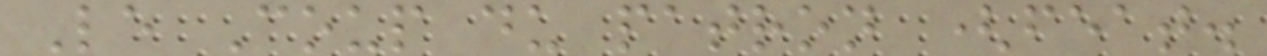Le Coup du patron (feat.
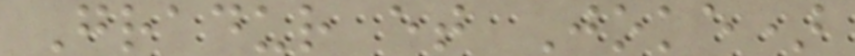Gradur et Joke)
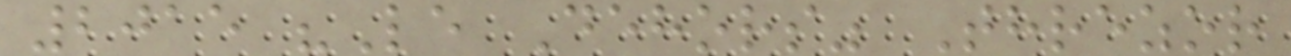2015 "Le Dehors" Threzor
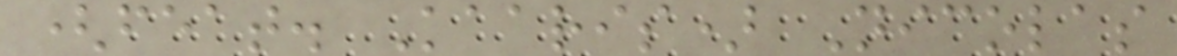(feat. Kaaris) Nicolas
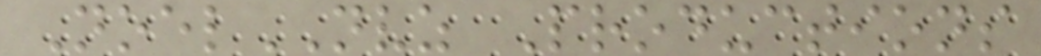NoelNVZ Productions
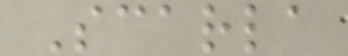Scarla
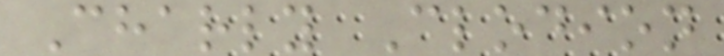Charly Clodion
